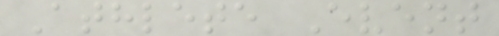Athlete Event
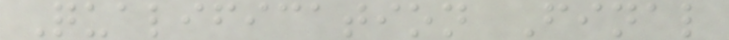Qualification Final
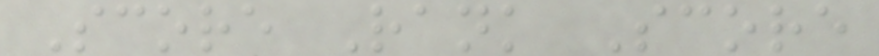Score Rank Score
